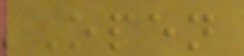Open
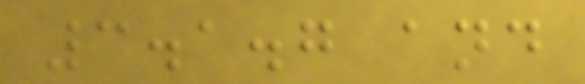3.1.7 and
